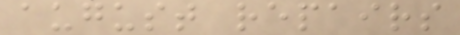august repairs
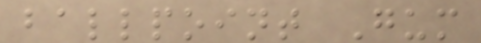ballpoint Gum
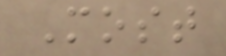Most
